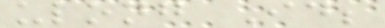ulong Id;
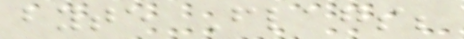byte Flags;
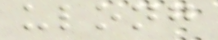ulong
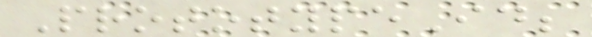PrototypeId;
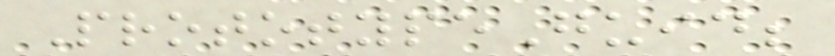PrototypeGuid;
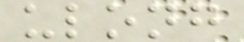ulong
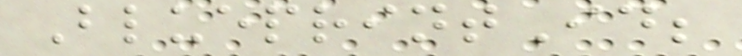BlueprintId;
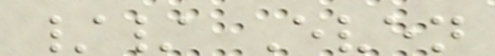// Even
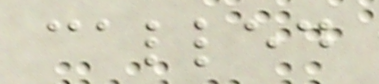called
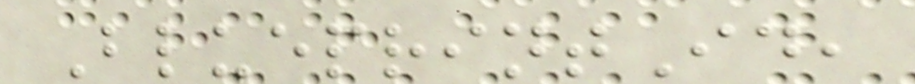BlueprintId,
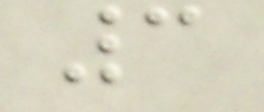3
